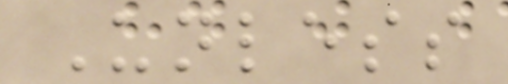Unless
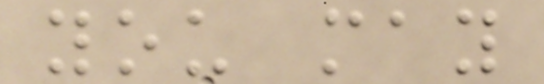you may
